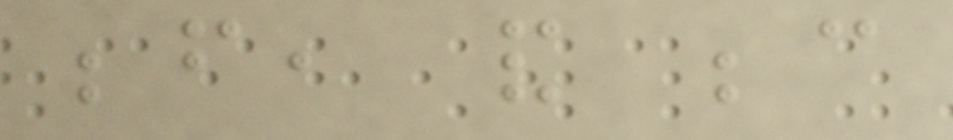before, and because
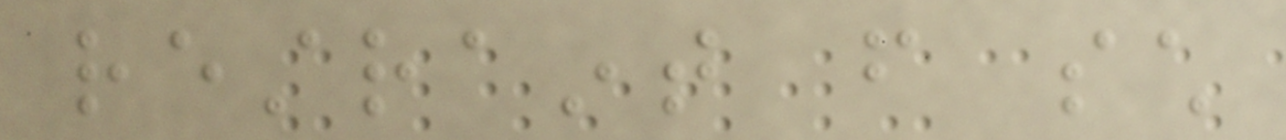restraint from such
